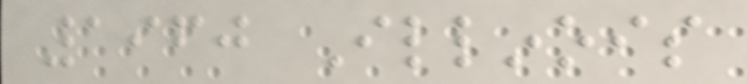1960 Illinois
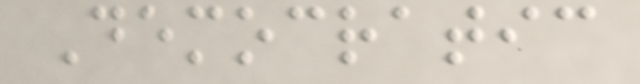Democratic
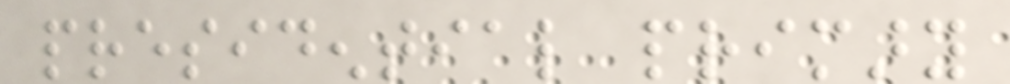presidential primary
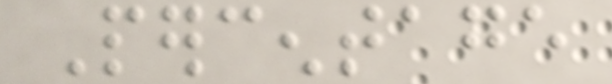Percentage
